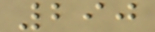290
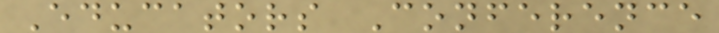Educators Conference
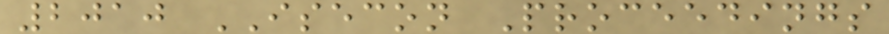2010 ISECON Proceedings
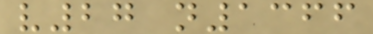v27 n1366
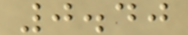0.40
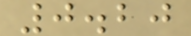0.20
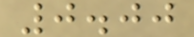0.00
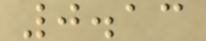0.13
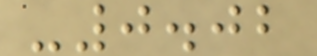-0.02
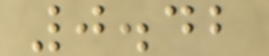0.42
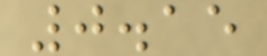0.15
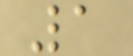1
